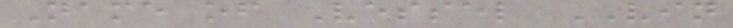Name of Vessel VIN
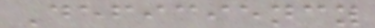Deficiency
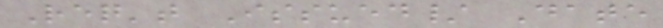Req't Issued/ Date
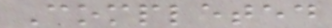Completed
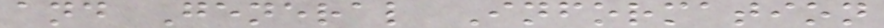and General Information
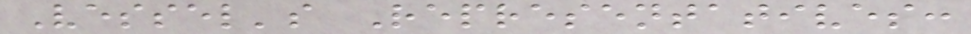Vessel's Representatives:
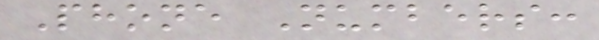Phone Numbers:
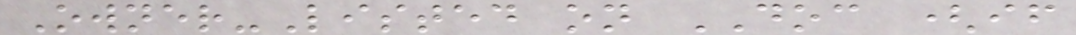Owner-Listed on DOC (if
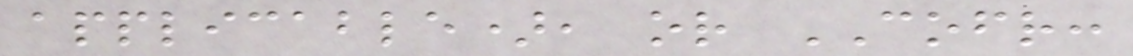applicable), or COFR:
